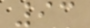93
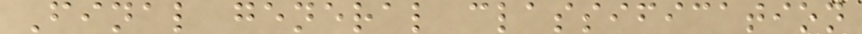Final general classification
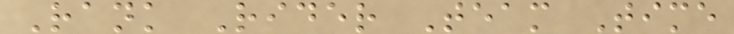Rank Rider Team Time
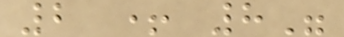2 + 8"
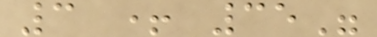3 + 35"
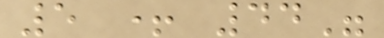5 + 44"
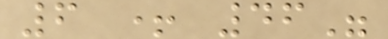6 + 46"
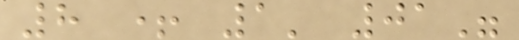8 + 1' 01"
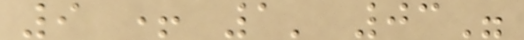9 + 1' 03"
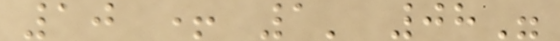10 + 1' 08"
